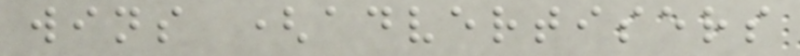wins (advertisers
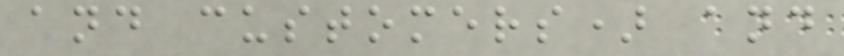and customers) and
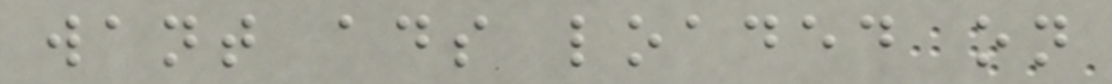want ads loaded on
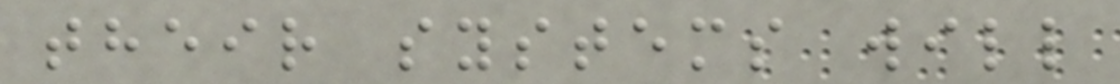their systems will
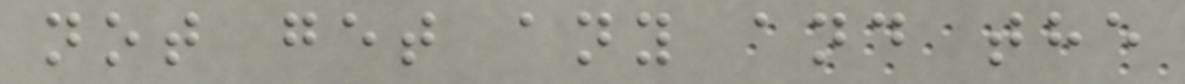not get any and the
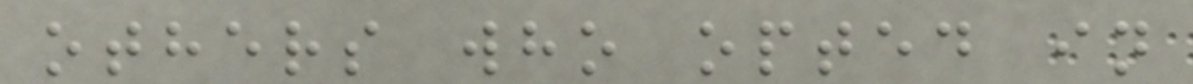others who opted in
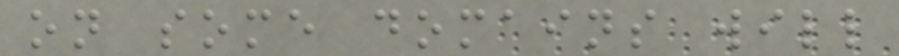on some domains will
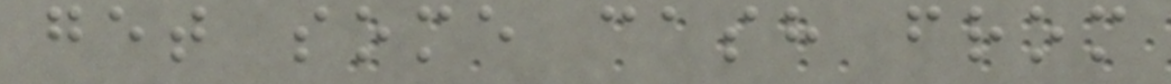get some cash from
